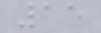15
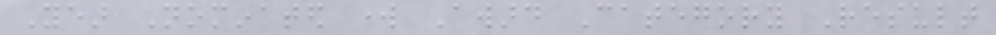Year Nominated work Award Category Result
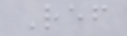Ref
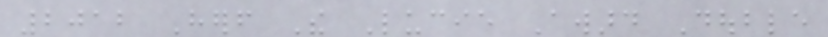2012 Herself The Lucie Award Double
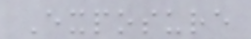Exposure
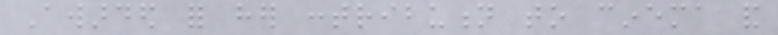Awarded for her contribution to cinema and
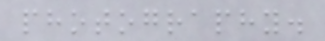photography.
